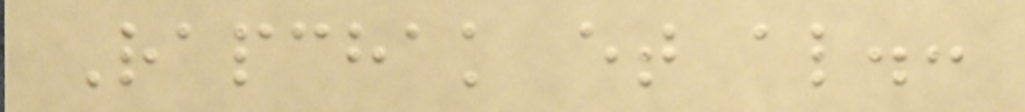Rapchak et al.:
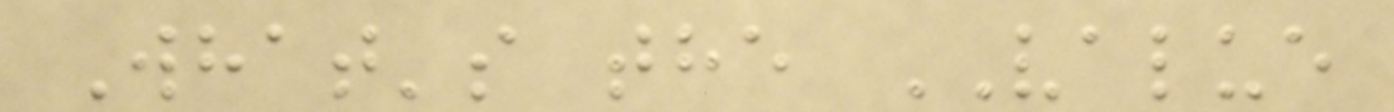What's the VALUE
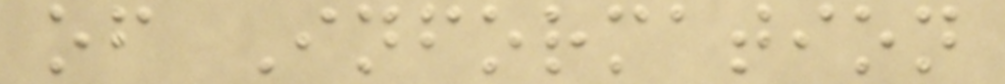of Information
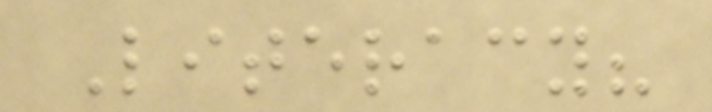Literacy?
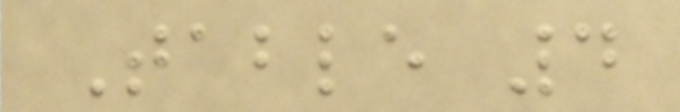Table 4
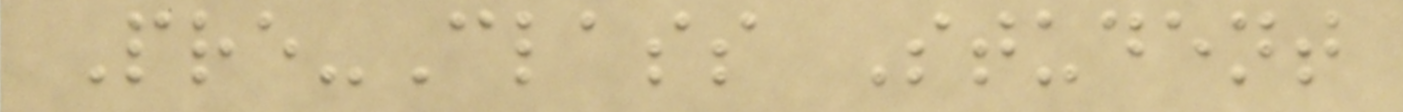Pre-Class Student
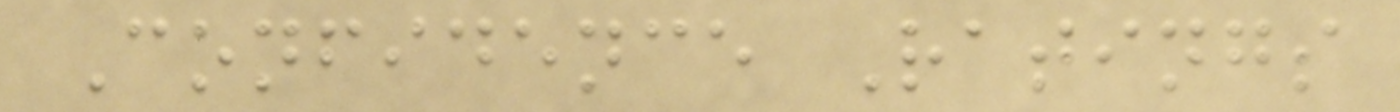Confidence Ratings
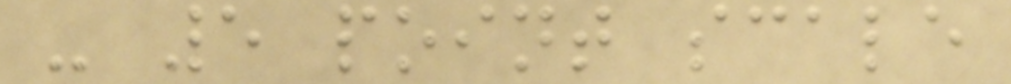- 5 point scale
